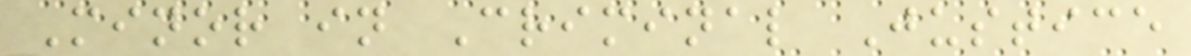Minor in Criminal Justice
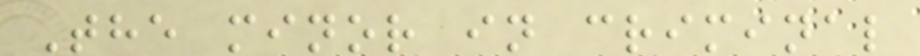The minor in criminal
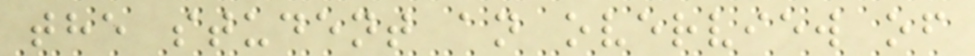the student an overview of
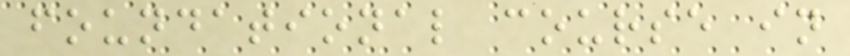foundational course in
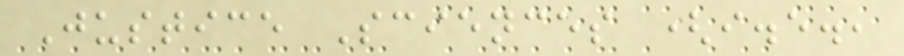Justice Sciences (i.e.,
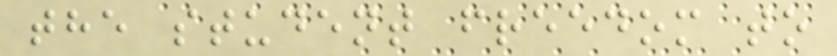the student freedom to
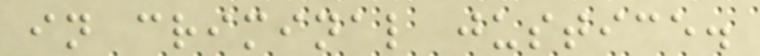in criminal justice.
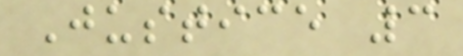Justice 3
